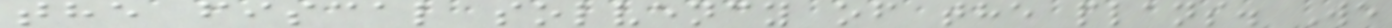the fiscal solvency of the plans. We
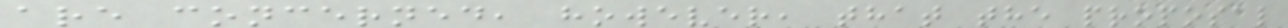are concerned, however, that the proposal
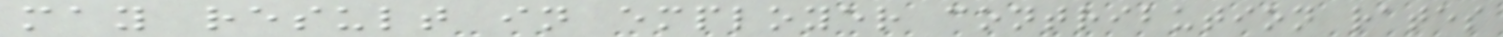may result in employer contribution rates
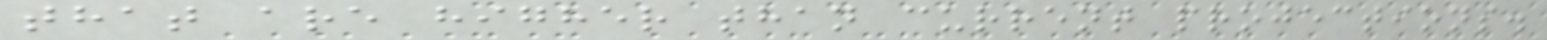that are higher than current projections.
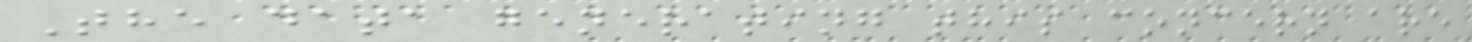The data generating this concern are
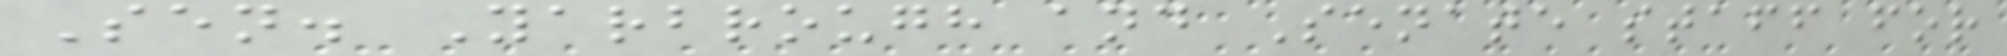Sen. Yarbrough and Senate staff for
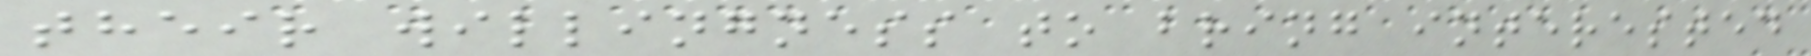their willingness to bring interested
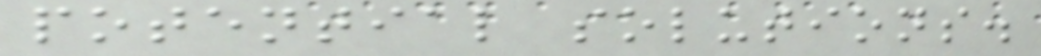potential solutions.
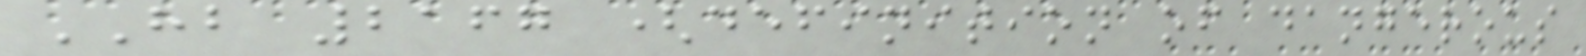HB 2167 (definition of dangerous
